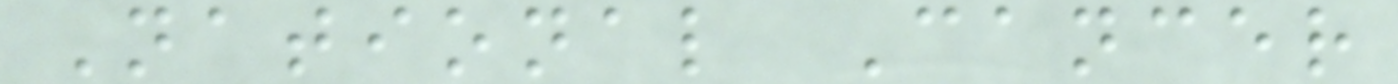National Cancer
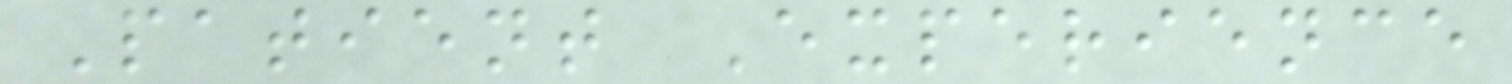Patient Experience
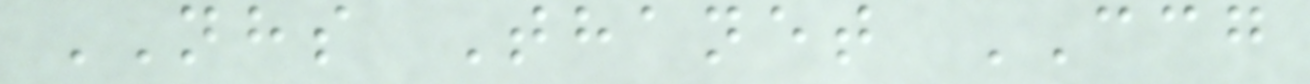NHS Thanet CCG
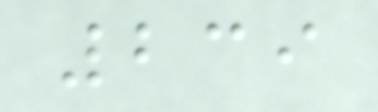239
